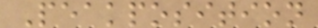Peakposition
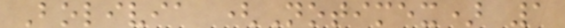Bolivia (Notimex) 1
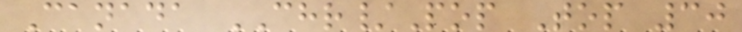Canada CHR/Pop Top 30
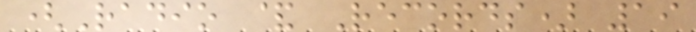(Radio & Records) 19
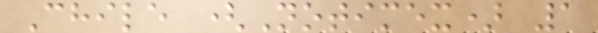Chile (Notimex) 1
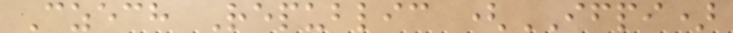Czech Republic (IFPI)
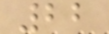22
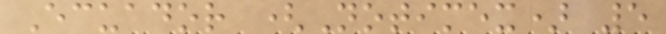Ecuador (Notimex) 5
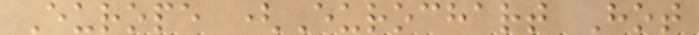Europe (Eurochart Hot
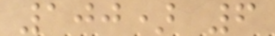100) 6
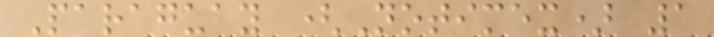Paraguay (Notimex) 1
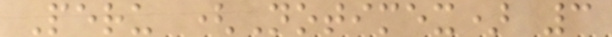Peru (Notimex) 3
